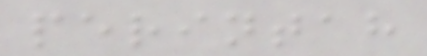perintah
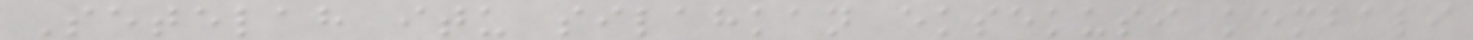Setelah itu silahkan eksekusi kembali
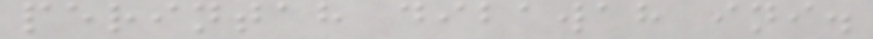perintah dibawah ini.
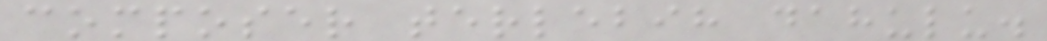composer terlebih dahulu.
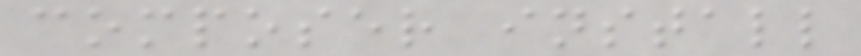composer install
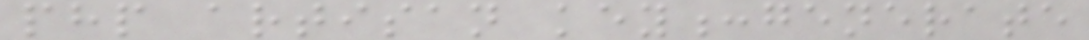php artisan key:generate
